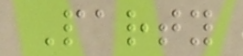Party
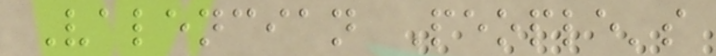Valencian People's
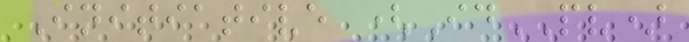Initiative (IdPV)
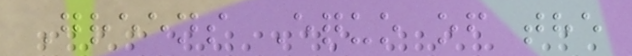Greens Equo of the
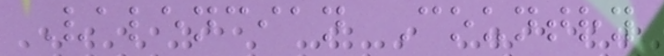Valencian Country
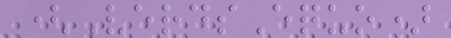(VerdsEquo)
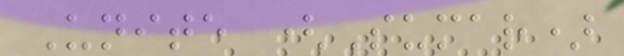Unite (Sumar)
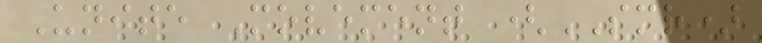Unite Movement (SMR)
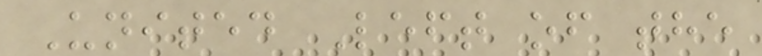United Left of the
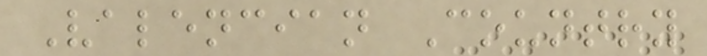Valencian Country
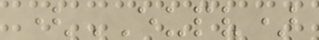(EUPV)
